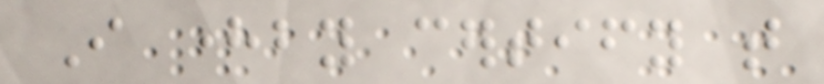I hereby certify that
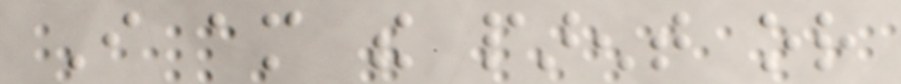I am the parent or
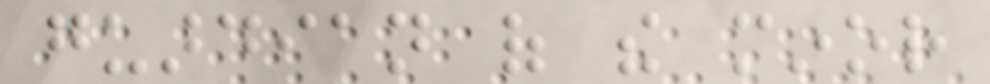guardian of the minor
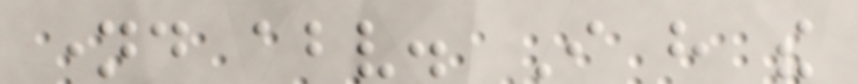named above. I have the
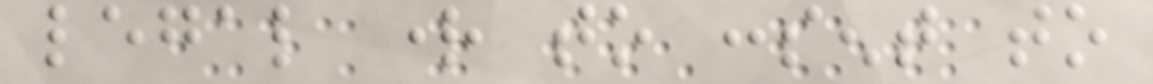legal right to consent to
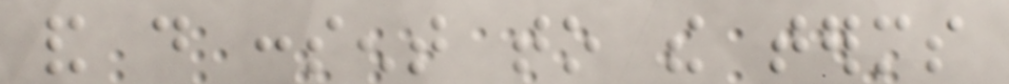and do consent to the terms
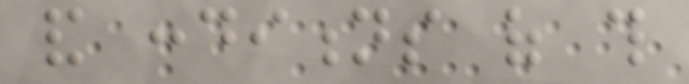and conditions of this
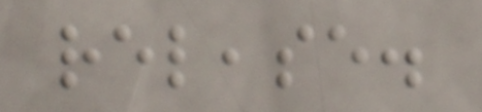release.
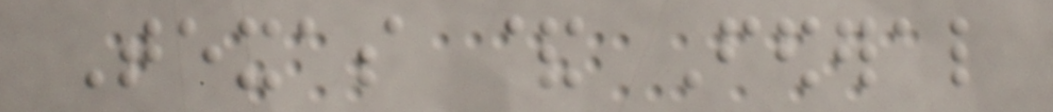Texas & Federal
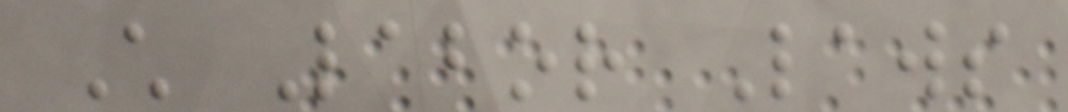Child Labor Laws
